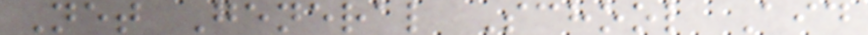Net General School Aid
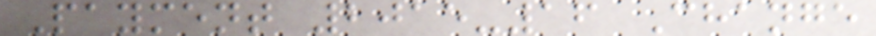Payment 2015-16 Change
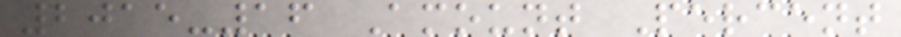2015-16 Amount Percent
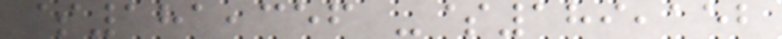$181,356 -$189,152
